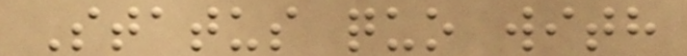Status quo with
